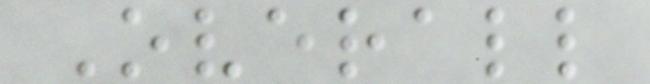Overall
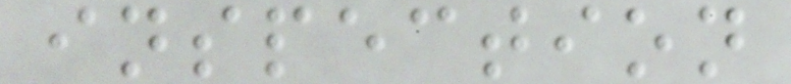inspection
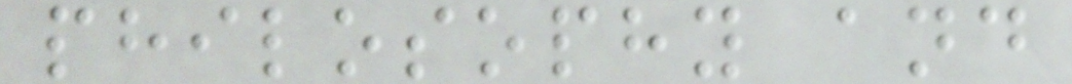philosophy and
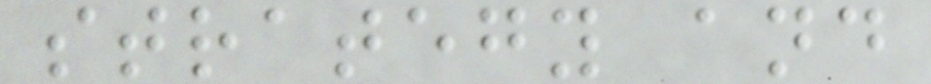strategy and
